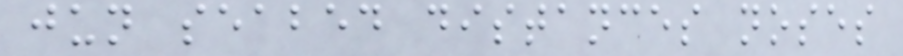jun seabed distances noses
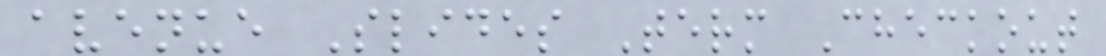avenue Slides Term Checkout
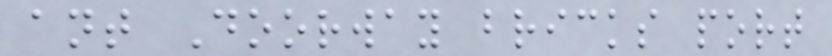ant Doorway bricks port
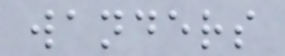wanders
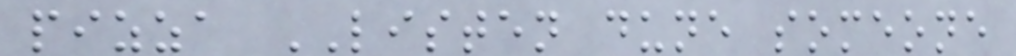pizza LISTEN dune someone
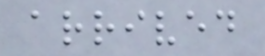arrived
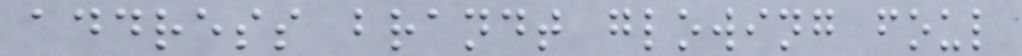address brandt glowing foul
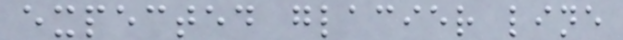expected glacier line
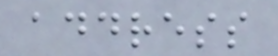address
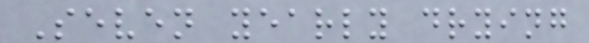Seven yearly drying
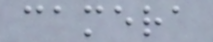camera
